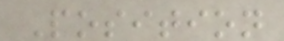Position
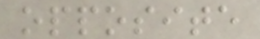opposite
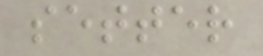setter
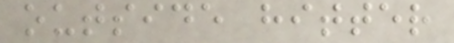outside hitter
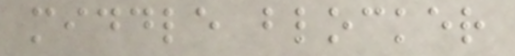middle blocker
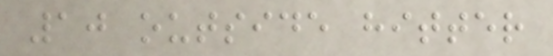10 outside hitter
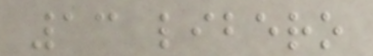13 libero
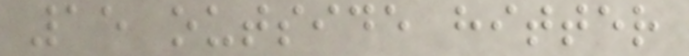15 outside hitter
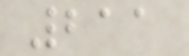211
